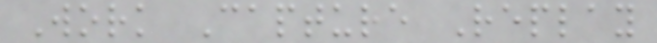Work Capture Replay
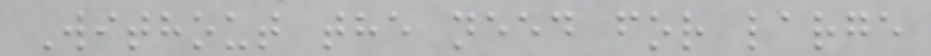Without the need for large
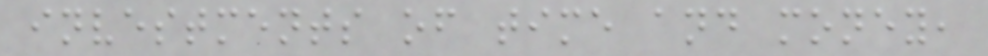investments of time and money,
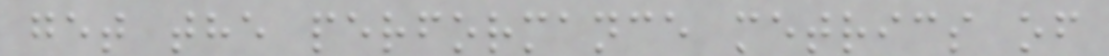get the performance metrics of
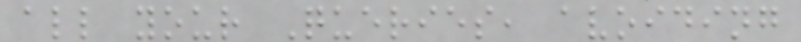all your Queries, avoiding
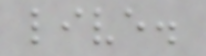live.
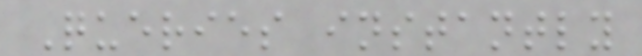Queries instantly
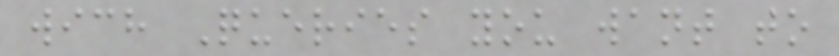wich Queries you want to
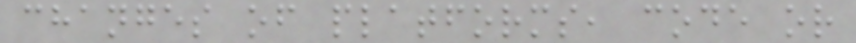changes of platforms, code or
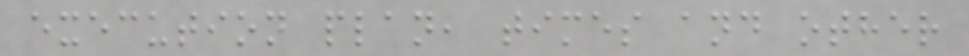execution plan, times and other
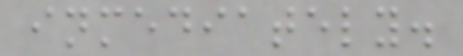inmediately.
